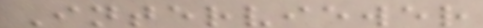Interviewer
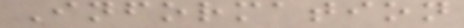Information
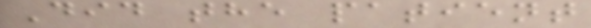Did the patient
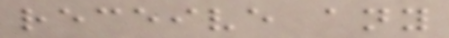receive any
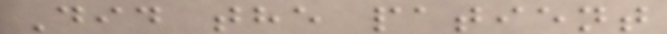Did the patient
